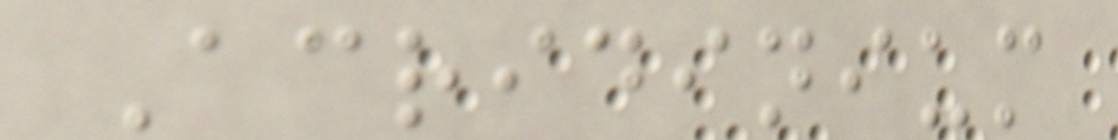Acridinium
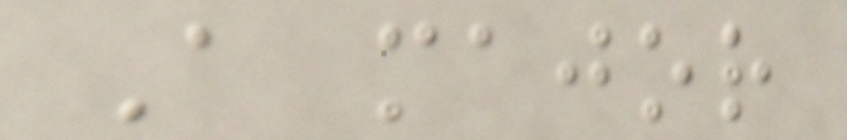A major
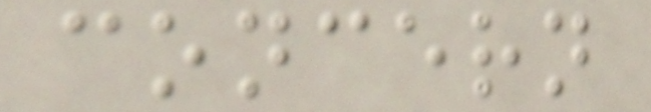concern
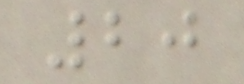20
